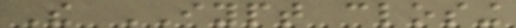The IYPT closing
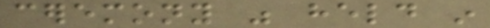ceremony was held in
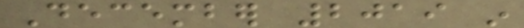December 2019 in
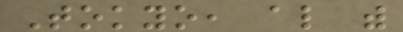Tokyo, also with
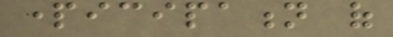participation of
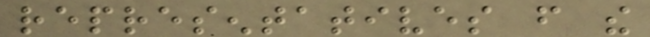representatives from the
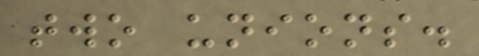two unions.
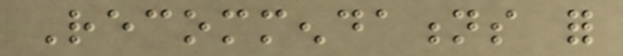Recommendations for
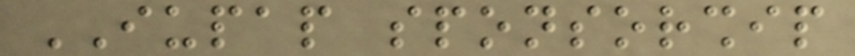IUPAP sponsorship
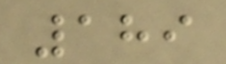189
